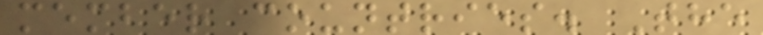member countries. The
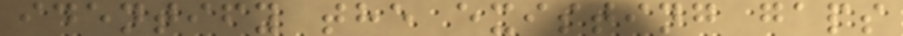identify the existing gaps
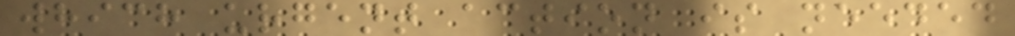which urgent action is needed
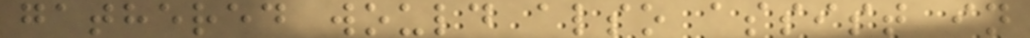gathered would also assist in
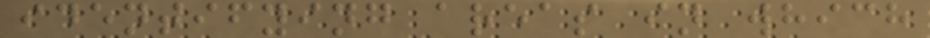identifying areas in which
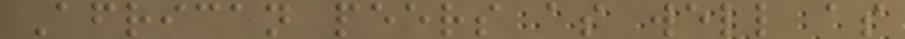African peers as well as
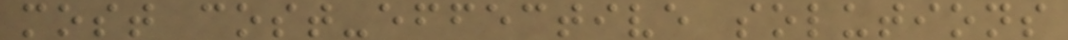most cost-effective solutions
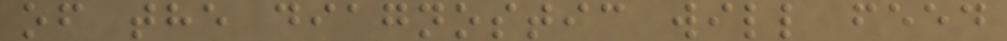of the diagnostic will feed
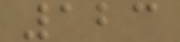123
